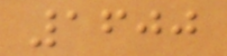1600
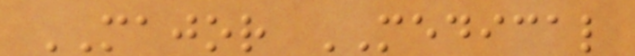MAJOR MEDICAL
